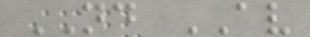ND AV
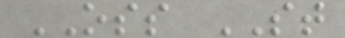OSS ST
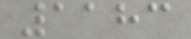1183
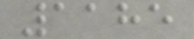1185
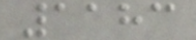1183
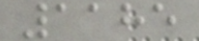1185
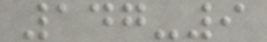147-9
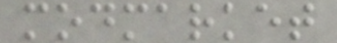modmarket
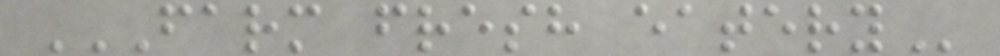FARM FRESH EATERY
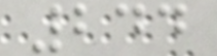244
